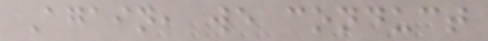Again, we conduct
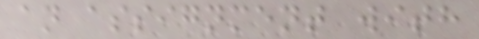an assignment with
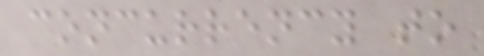concurrency to
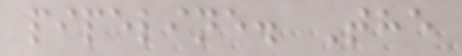pipeline. The
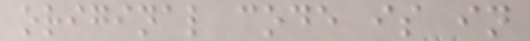original code is in
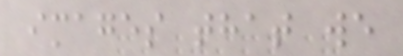images that we
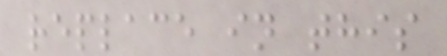replace in this
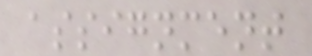assignment
